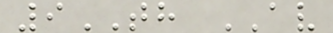9TH AV
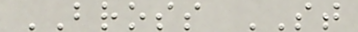BROSS ST
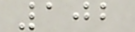102
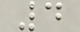4
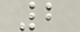2
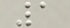1
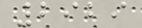2929
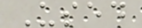Used
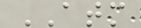ATM
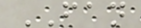FAN
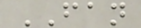FAN
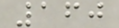160
